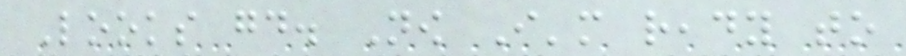Looks good. Now I'm ready to
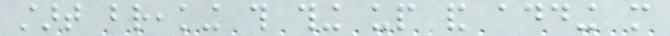start breaking this thing up and adding more
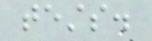tests.
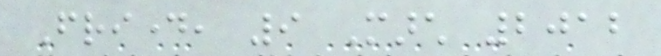Friday, 9 March 2012
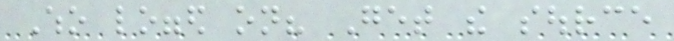Who logged on? Get the source
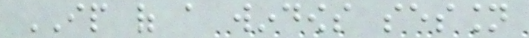IP of a windows session
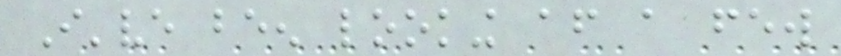I've been looking after a few
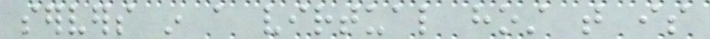servers in a virtual host that is
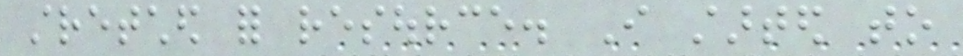stretched for resource. I started to
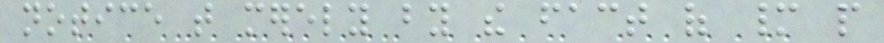notice that merely by the fact of many people
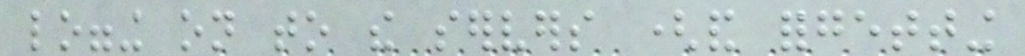logging on to the servers (and forgetting
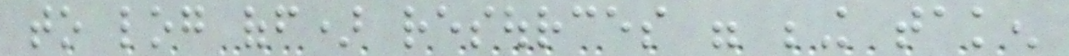to log off) resources were being taken
